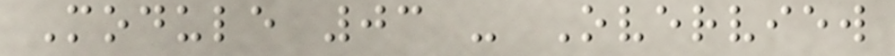Module 03 - Overview
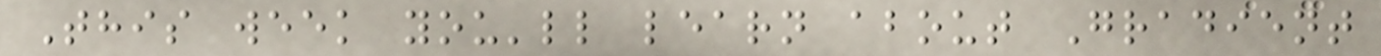This week you'll learn about Gradient
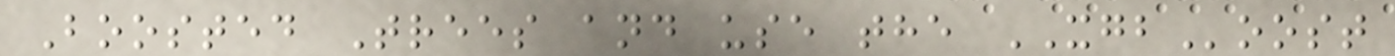Boosted Trees and use the XGBoost
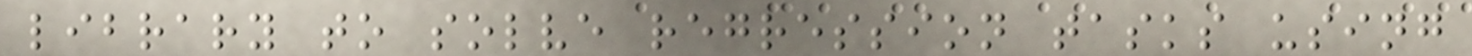library to solve regression tasks using
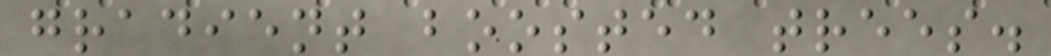gradient boosted trees.
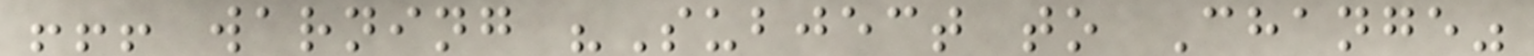!!! warning "Subject to Change"
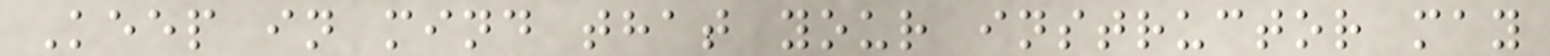Keep in mind that your instructor may
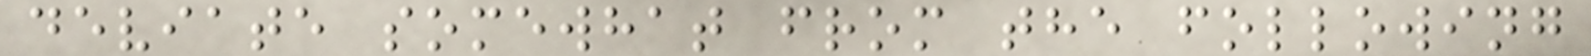deviate somewhat from the following
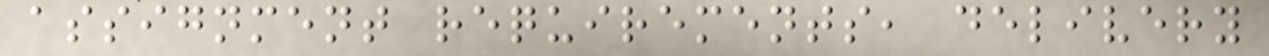assignment requirements, delivery
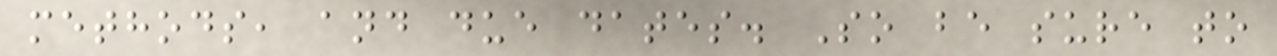methods, and due dates. So be sure to
